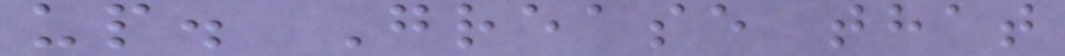up. Grease that
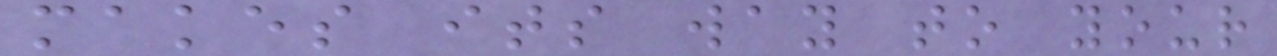makes its way to your
